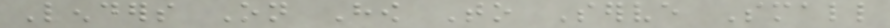Lenders On How To Serve Small
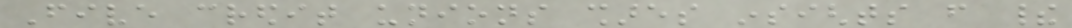Five credit unions shares insights from their
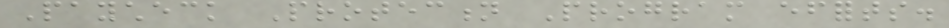Paycheck Protection Program efforts.
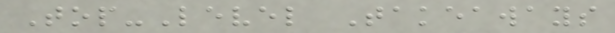Top-Level Takeaways
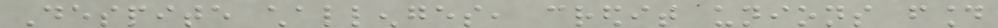Despite challenges, credit unions found
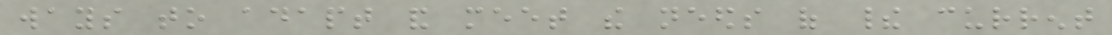ways to adapt and meet the needs of their current
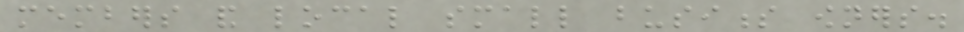members and local small business owners.
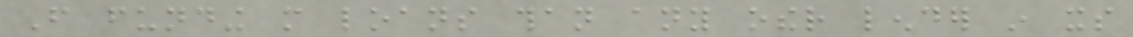From funding more loans than any other lender in its
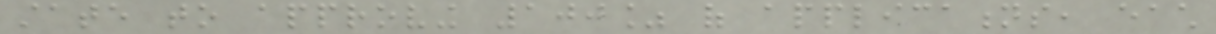state to approving 100% of applications, each
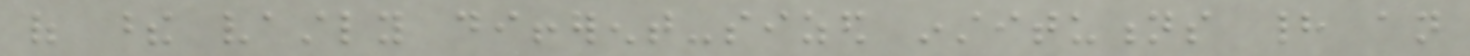of these vastly different-sized institutions had an
